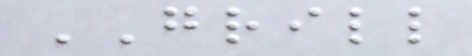GRILL
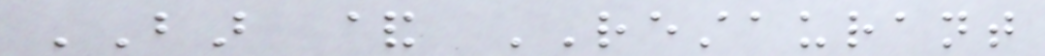BAR & RESTAURANT
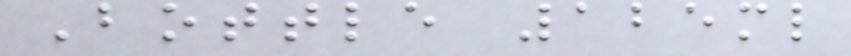Bottle 125ml
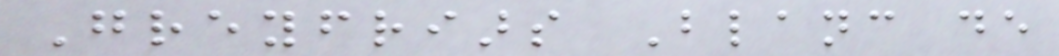Greyfriars Blanc de
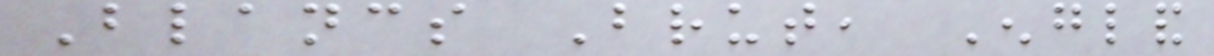Blancs Brut, England
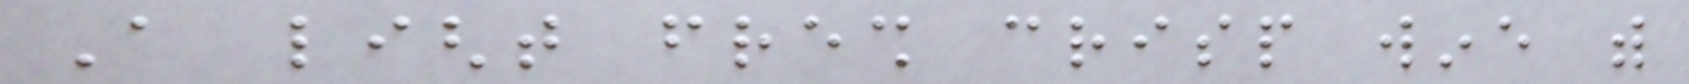A light fresh crisp wine with
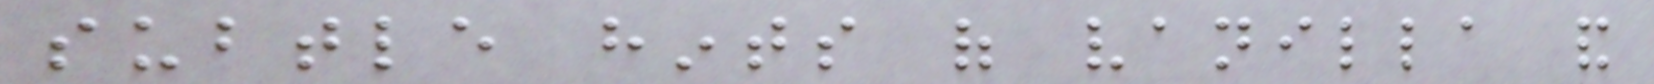subtle hints of vanilla and
